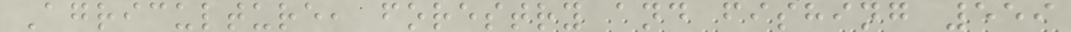Agriculture, forestry and fishing 559
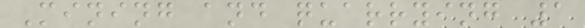Mining and quarrying 1
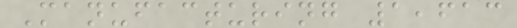Manufacturing 1,613
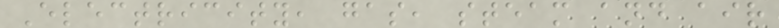Electricity, gas, steam and air
